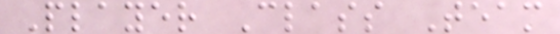Player Class Team
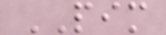PIM
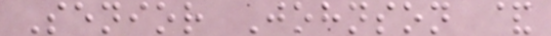Senior Johnson &
